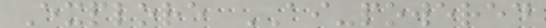Explore AI-powered
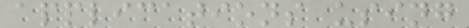applications using
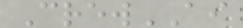CrewAI
